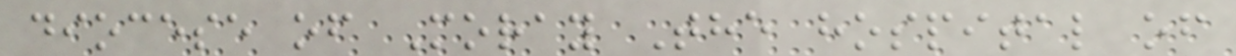diocese of Moray The hospital of
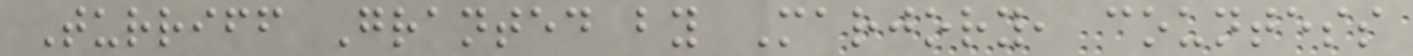Turriff Granted by Marjory, countess
